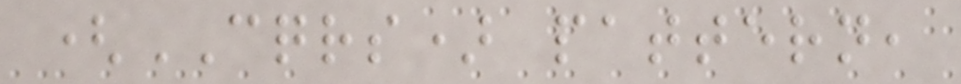(CQRS) pattern,
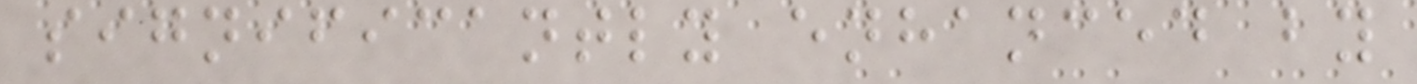significantly enhanced by
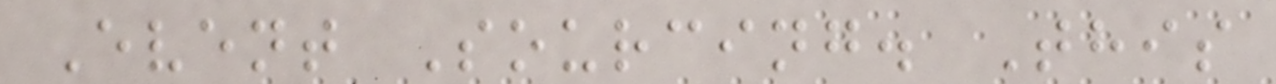Event Sourcing. This
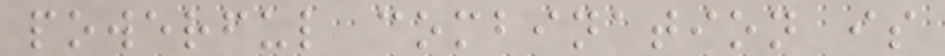powerful combination is
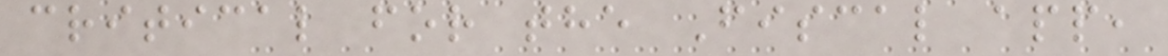critical for the Fiscal app,
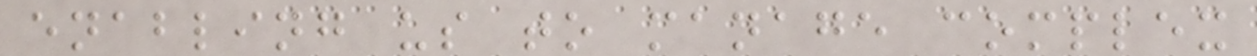enabling us to manage complex
